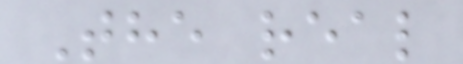The real
